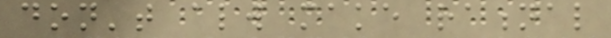don't always make rational
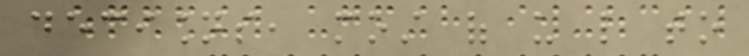decisions, most of us like to
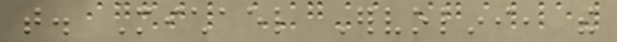that. Michael Ervolini, the
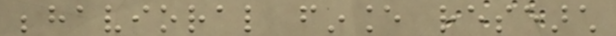behavioral finance research
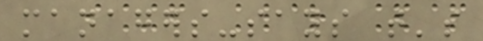managers-says that's
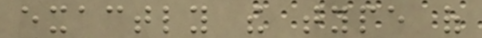exactly the type of
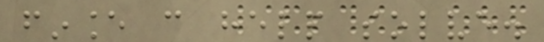finance can help solve.
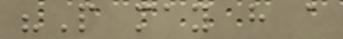"People may have a
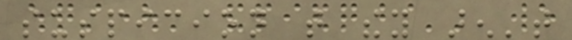suspicion that they aren't
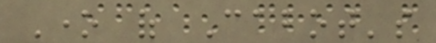One of Cabot's
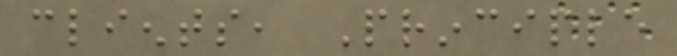clients, Principle
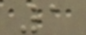1
